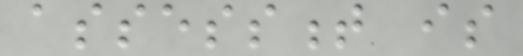assessment is
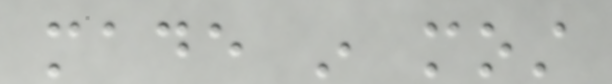made in most
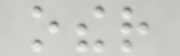other
